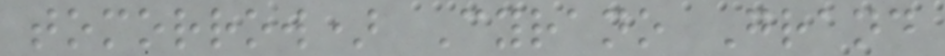tomorrow) Cyrano Grand
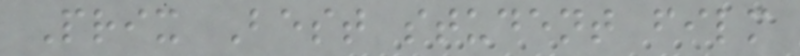Prix Best student film
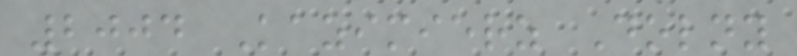2004 Kazimierz Dolny
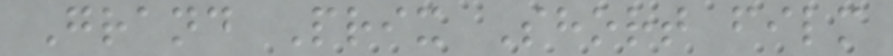Grand Prix Short film
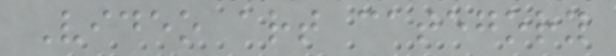Video art category
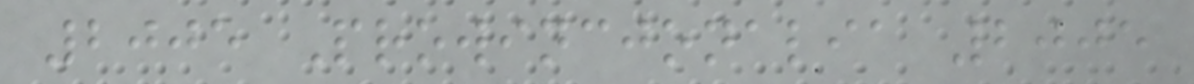2005 Prowincjonalia 2005
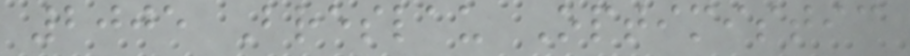2005 Breslau Optimistic
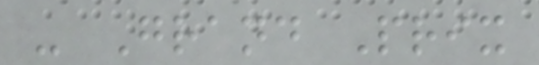- Grand Prix
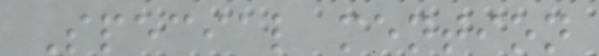Special mention
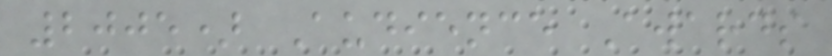2005) Audience Awards
